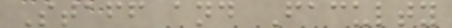Staff and Faculty
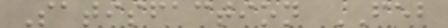Satisfaction FEB
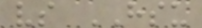vs HSU
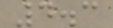4.3
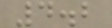4.2
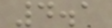4.1
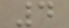4
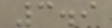3.9
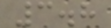3.8
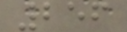256
